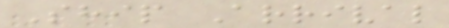Ship Arrival
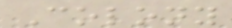Colony
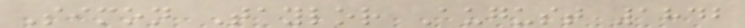Simon Taylor August 1842
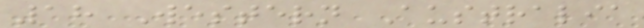18 Western Australia
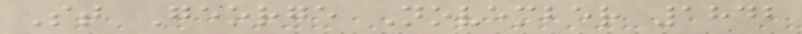St George November 1842
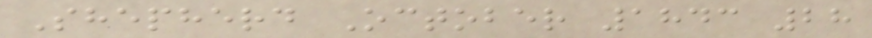Shepherd October 1843 28
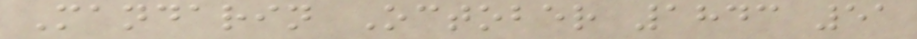Mandarin October 1843 51
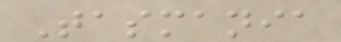Tasmania
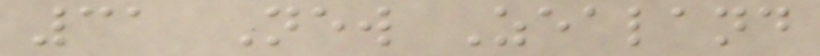31 New Zealand
